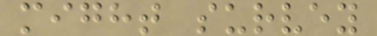might survey
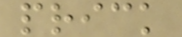prick
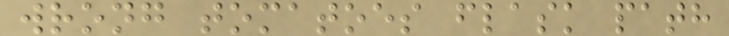wrong tomatoes flask path
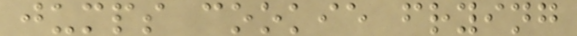jumps cookie frying
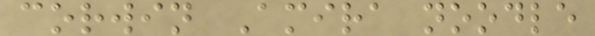corwin Amira noodle
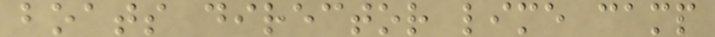boats director lime camp
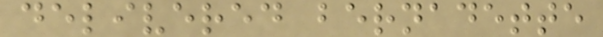delivered bernadette
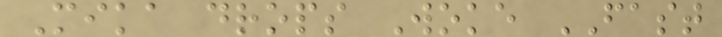Mika drops Woke FAST
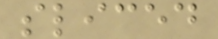sliced
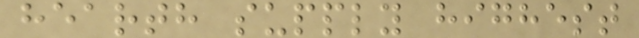hearth supply highest
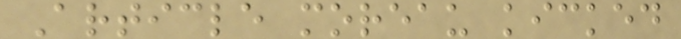Article moreau kicked
